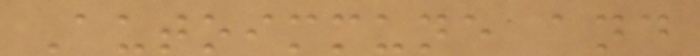Autoimmune and
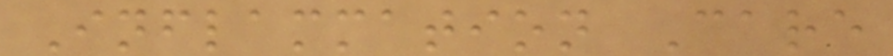Inflammation Care
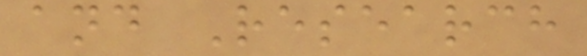and Research
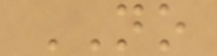NO
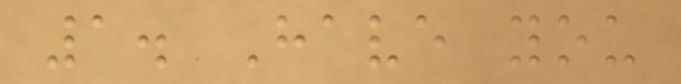1. Have you
